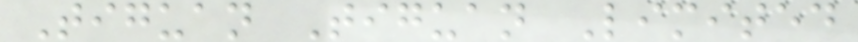Tiguan Tiguan Limited
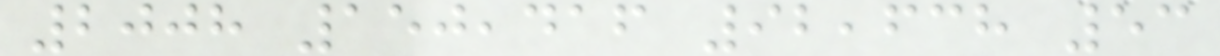2008 150,416 92,638 53
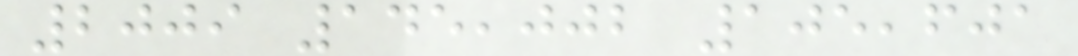2009 145,002 105,601
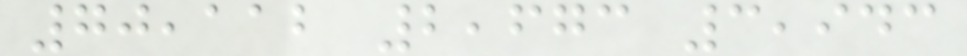70,112 2,673 3,943
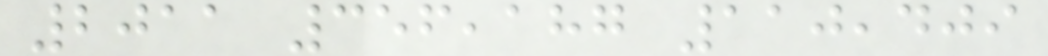2011 356,187 110,409
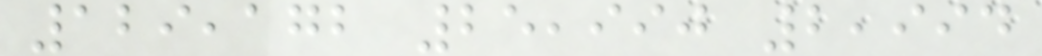129,172 25,990 2,994
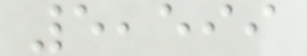5,599
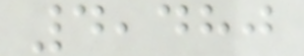4,480
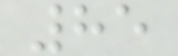85
